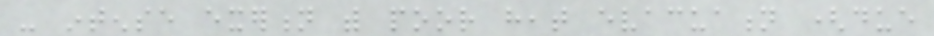- intense exertion with poor heat evacuation (due
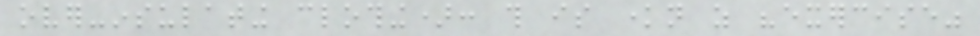over-insulating clothing): this is known as "exercise"
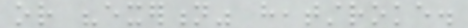or "exertion" heatstroke.
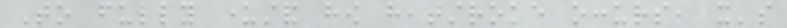To fully understand how heatstroke occurs, it's
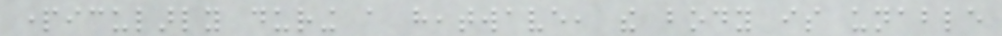particularly during a heatwave, the body is unable
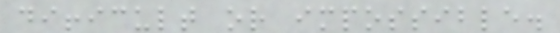difficult or impossible.
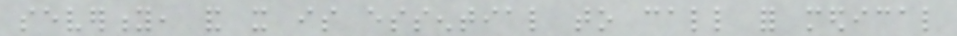severity, and it is essential to call for medical
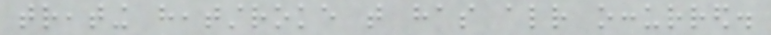treating heatstroke that has already occurred.
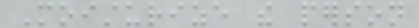Moisturize the person
